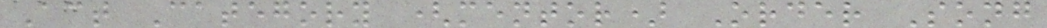Act Category (mentor) Order Song
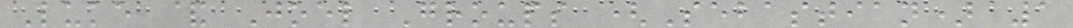Luke & Joel Groups (Sebastian) 1
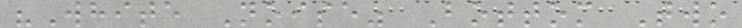"White Noise" Bottom Two
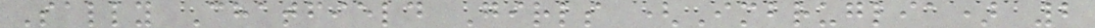Sally Chatfield Girls (Imbruglia) 2
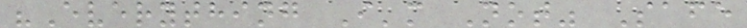"Everything I'm Not" Safe
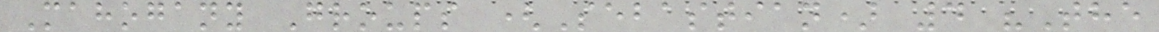Mahogany Groups (Sebastian) 4 "The
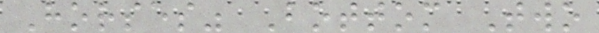Horses" Bottom Two
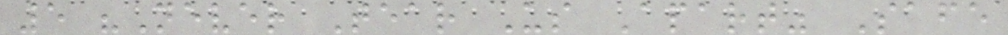5 "Never Tear Us Apart" Safe
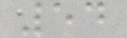54
